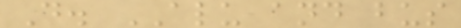D. ALU and bus
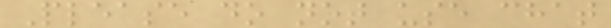Please do not use chat
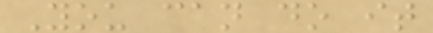You can do it
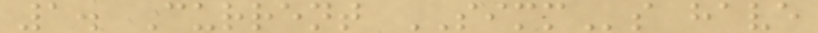1. Current SIMMs have
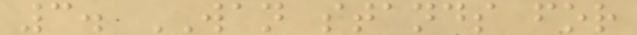3. WAN stands for
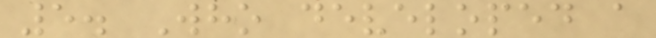5. Who developed a
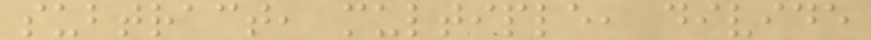subtract, multiple, divide
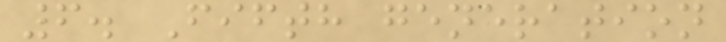6. Fifth generation
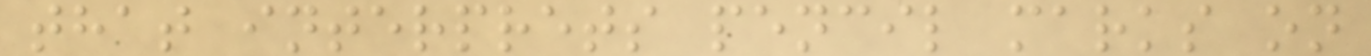that interprets pencil marks on
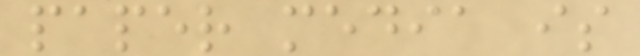paper media is
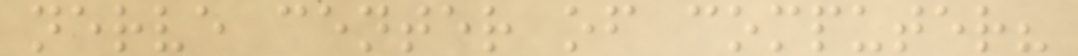nerve center of computer?
